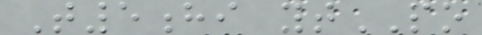T5hi ytPO
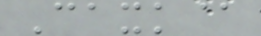Caxk@
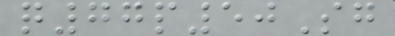q77p50Sg
